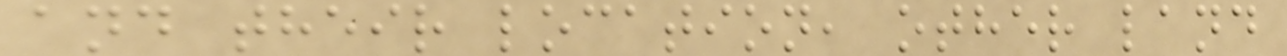and their location, other land
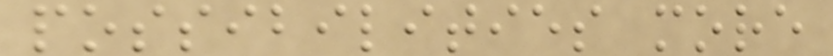possibilities more
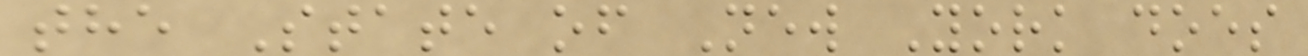the State of New York does
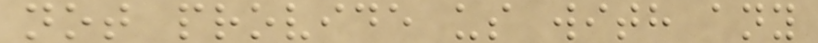not provide us with any
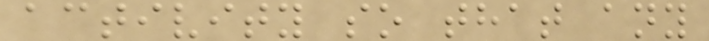activity so that any
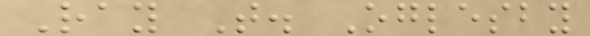Ray T. Oglesby
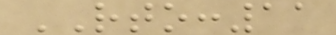RTO:11
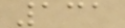131
